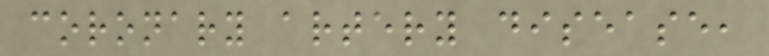coronary artery disease,
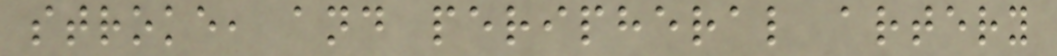stroke, and peripheral artery
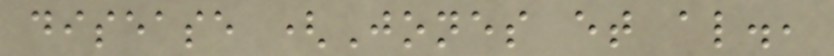disease (Jones et al.,
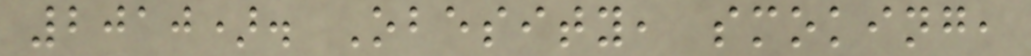2010). Obesity, smoking,
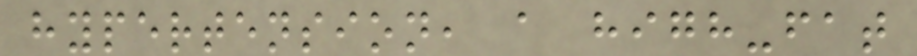hypertension, a high-fat
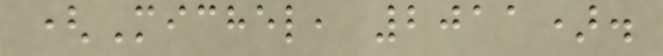(Michel, 2011).
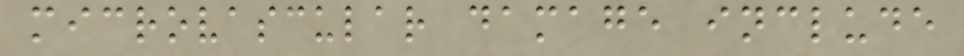microvascular damage include
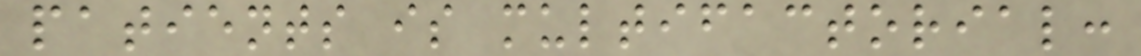patients is multifactorial:
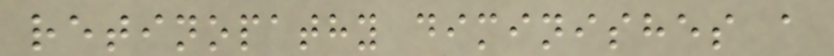retinopathy diminishes a
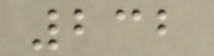232
